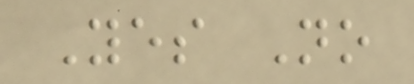Yes No
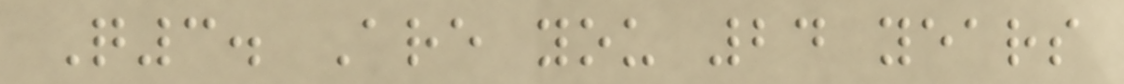Q3. Are you 24 years
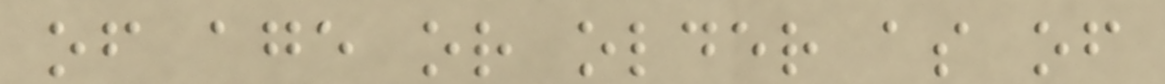of age or older as of
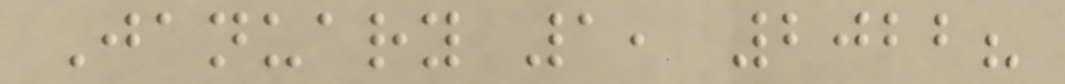January 1, 2022?
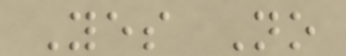Yes No
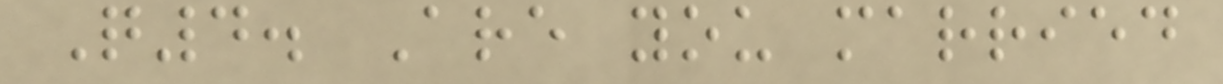Q4. Are you married
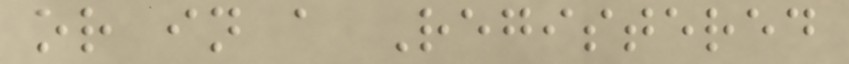or in a Registered
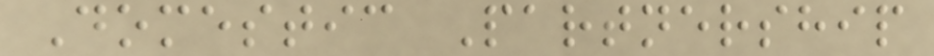Domestic Partnership
